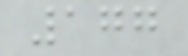177
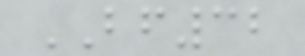BF32
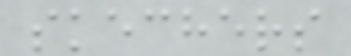skechers
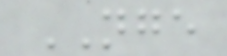NGE
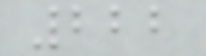222
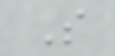S
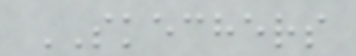SKECHERS
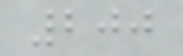200
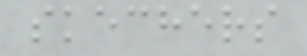skechers
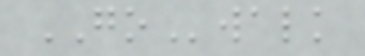GOwalk
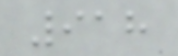918
